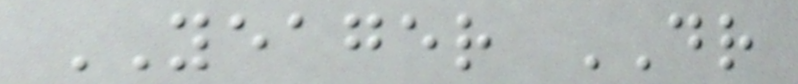YEAGER DR
